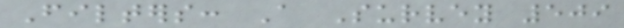Filters: A Survey 509
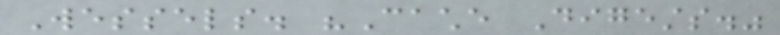Wessels. "Cache Digests."
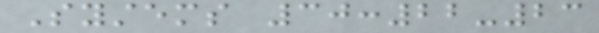Systems 30:22-23
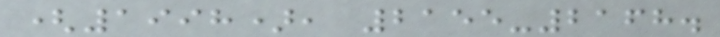(1998), 2155-2168.
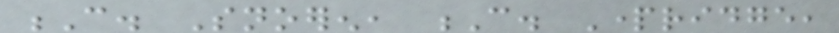C. Snoeren, C. Partridge,
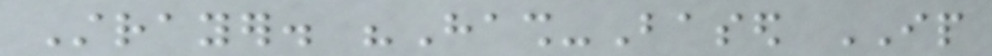Strayer. "Hash-Based IP
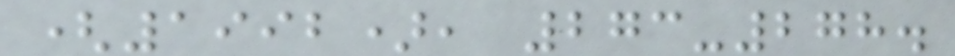(1992), 273-278.
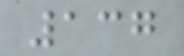137
